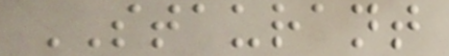STAURANT
